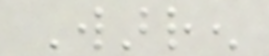Warren
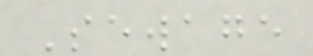Sewage
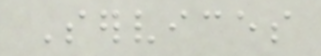Services
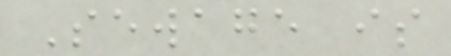Sewage is
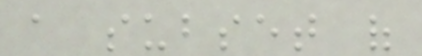a subset of
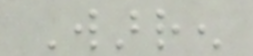Warren
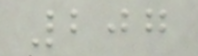207
